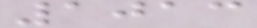1013
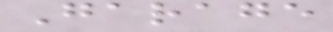Garage
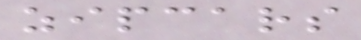zipcars
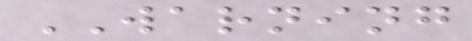WARNING
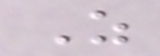Z
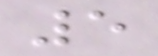5
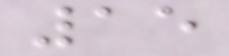15
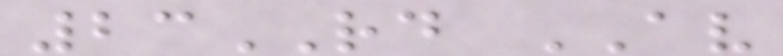23RD AV
